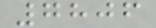7806
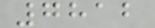7812
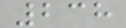238
